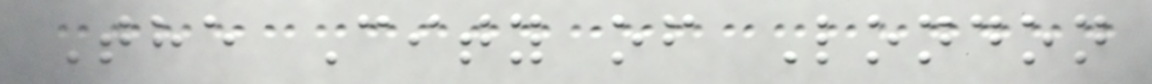The City of London
